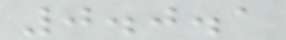0.0.1
